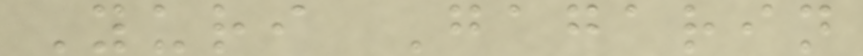Yuri Gagarin
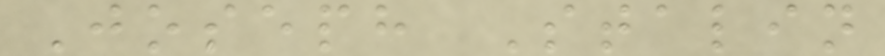Joseph Stalin
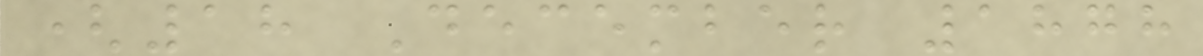(18 December 1878
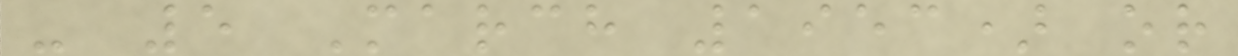- 5 March 1953) or
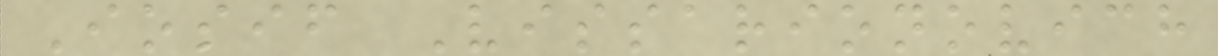Iosif Vissarionovich
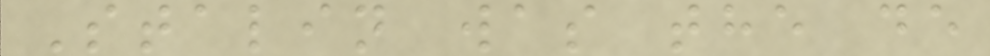Stalin was the de
